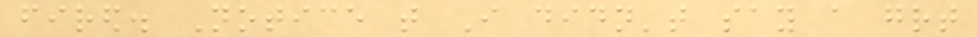fired. Notice that I didn't say a great
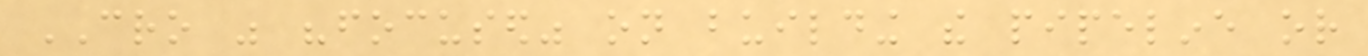CRO was "focused" on building the pipeline or
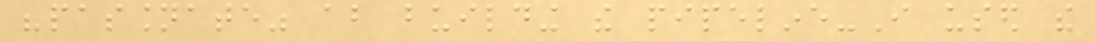"passionate" about building the pipeline-I used the
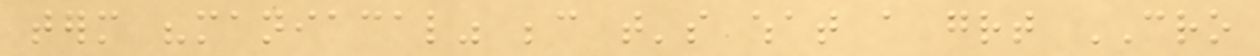term "maniacal" because that's what a great CRO
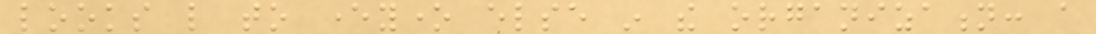looks like to everyone else in the organization: a
